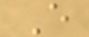E
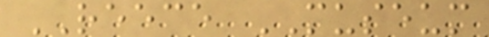REECE MUSEUM
